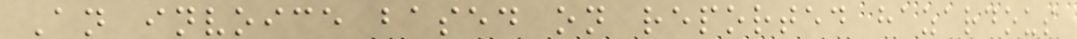An invoice based on reported hazardous
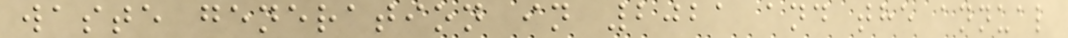waste generation in 2021 and the annual
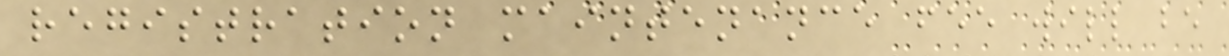registration maintenance fee will be
